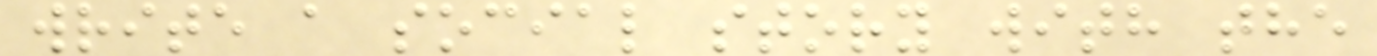write a social story with the
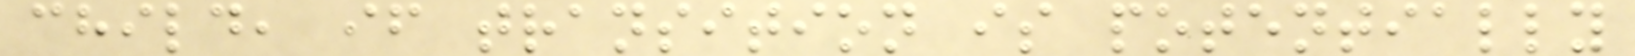child, if transition is potentially
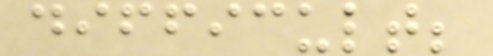difficult;
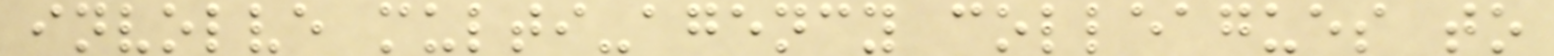involve multi-agency colleagues to
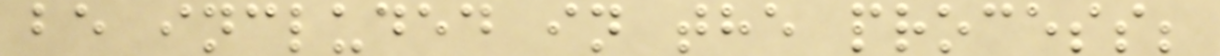be included in the process;
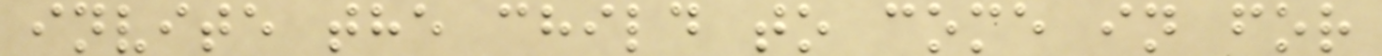invite the child to come in for
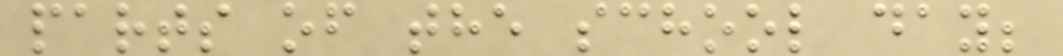parts of the school day;
